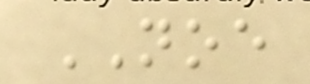NOE
